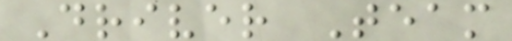Driver Team
